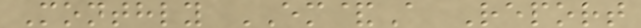Monthly EM&A Report
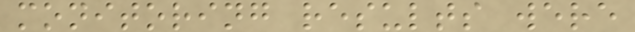monitoring results were
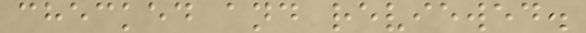checked and reviewed.
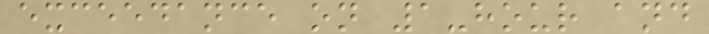exceedance on 1-hour and
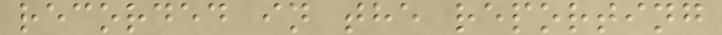recorded in the reporting
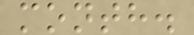month.
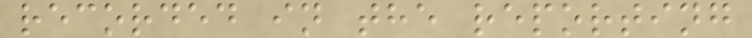recorded in the reporting
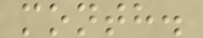month.
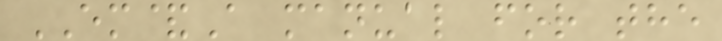EM&A manual for the
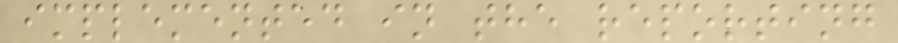implemented in the reporting
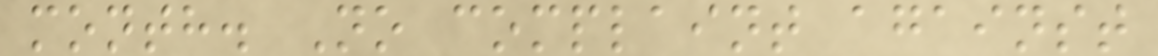month. No complaint against
